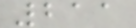211
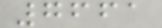7661
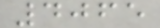4065
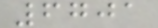6701
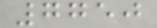7750
